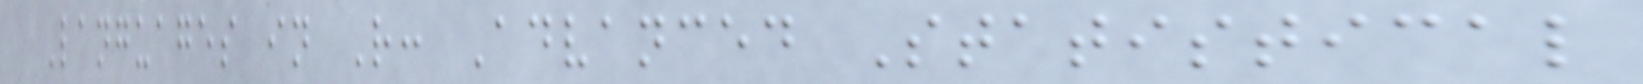Languages in R: Advanced Statistical
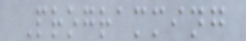Programming
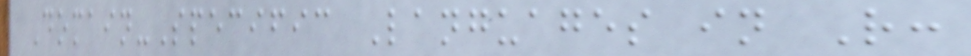Domain-Specific Languages in R:
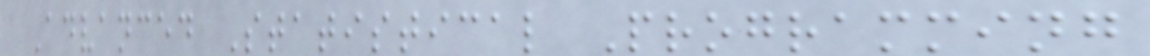Advanced Statistical Programming
